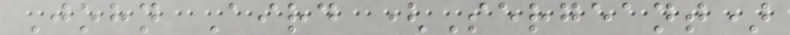John Aird (Sergeant)
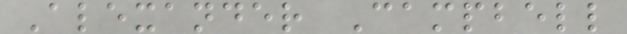Alexander Campbell
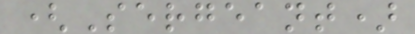(Sergeant)
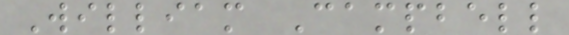William Campbell
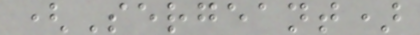(Sergeant)
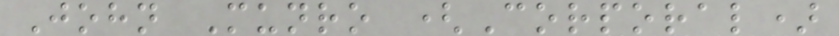John Munro (Corporal)
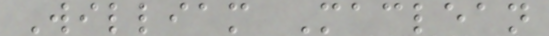William Maclean
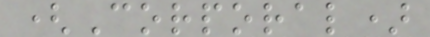(Corporal)
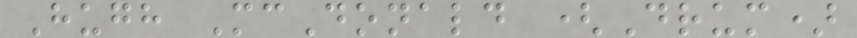Hugh McDonald (Drum)
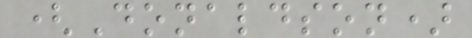(Donaldson)
